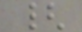{
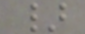}
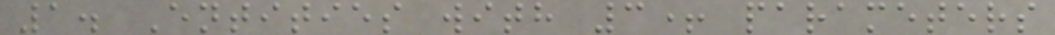1. Entities with 3+ parameters
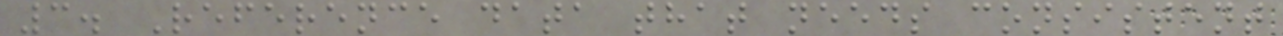3. Reference data that needs consistent
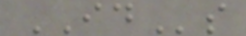IDs
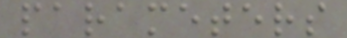parameters
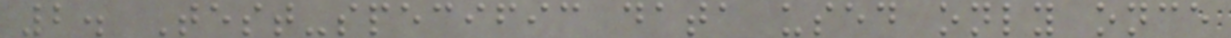2. Test-specific data used only once
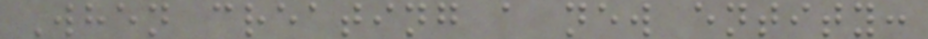When creating a new entity:
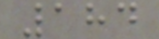184
